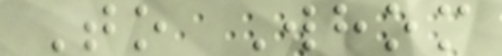To Whom
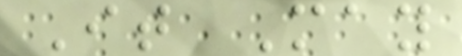It May
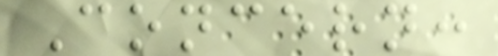Concern:
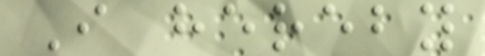I hereby
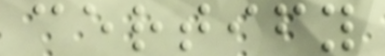certify
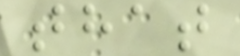that
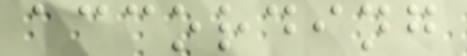according
